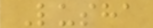Lusha
